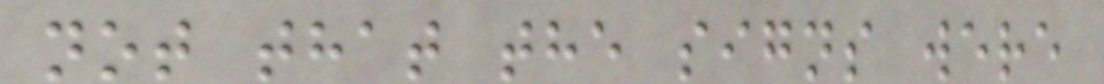not that the signs were
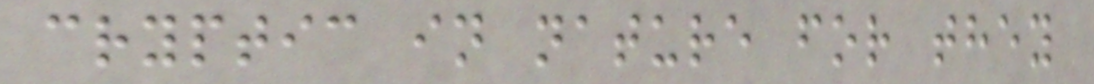cryptic in nature for they
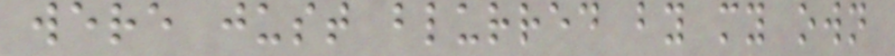were just blurred by my own
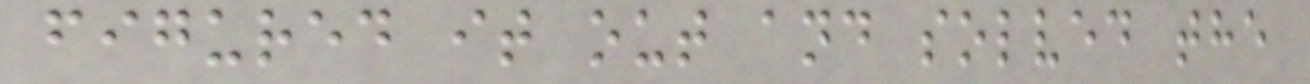figured it out and solved the
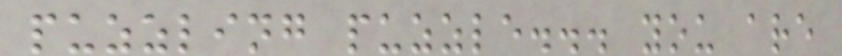puzzling puzzle... you are
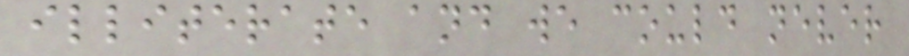illiterate and we could never
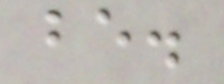be.
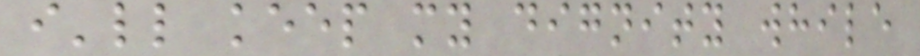i'll keep my dignity while
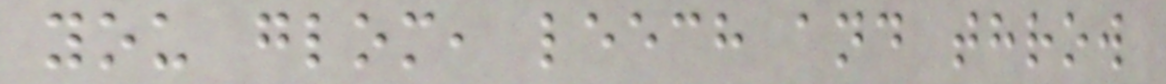you glom, leech and throw
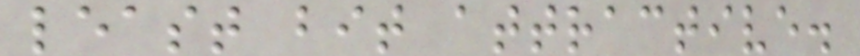least bit attractive.
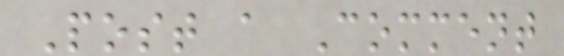Post a Comment
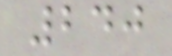240
